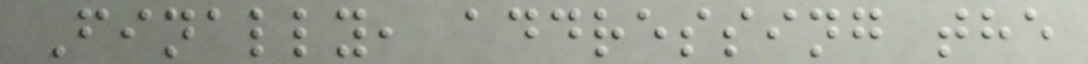Finally, addressing the
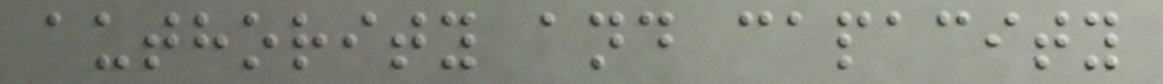authority and capacity
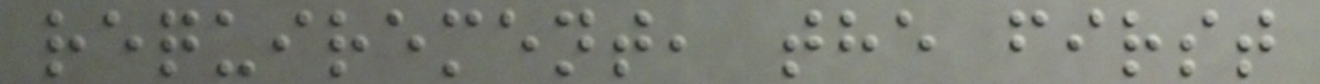requirement, the first
